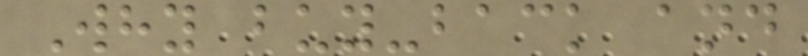Why buy-back and
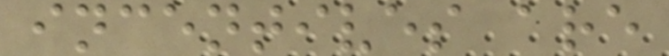incentives are
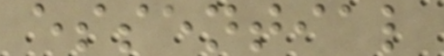essential
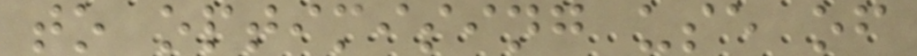to optimising use of
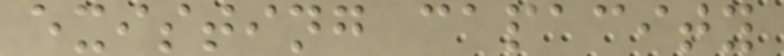existing capacity
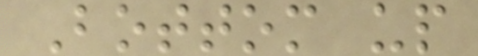Bottom up
